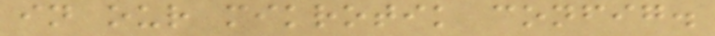in our mikrotik config.
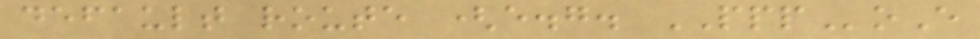default route (e.g. PPPoE
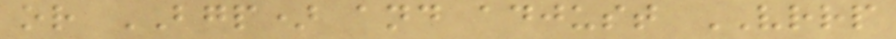or BGP) and adjust VRRP
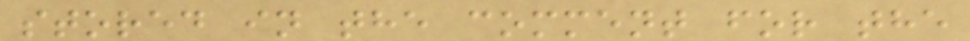stored in the comment for the
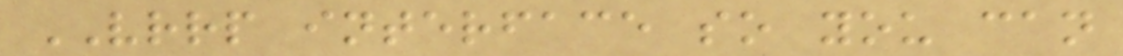VRRP interface so you can
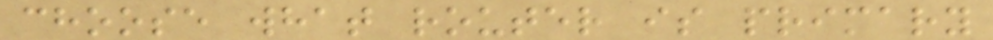choose what router is primary
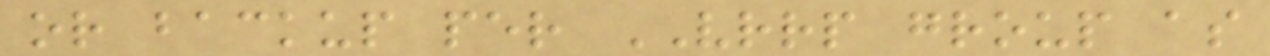or backup per VRRP group as
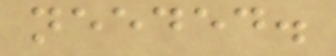needed.
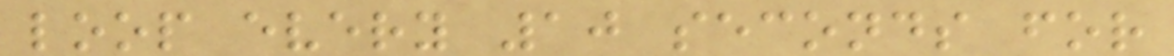loop every 10 seconds for
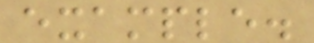example.
